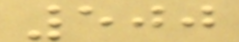500
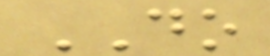DO
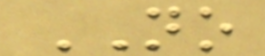NO
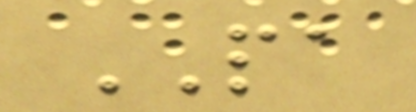PA
